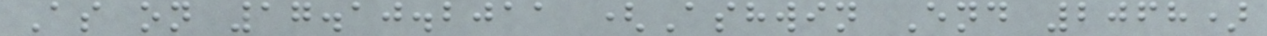As on 17.10.2011 (Ashwin End 2068)
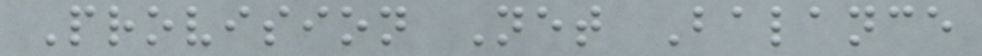Provision Net Balance
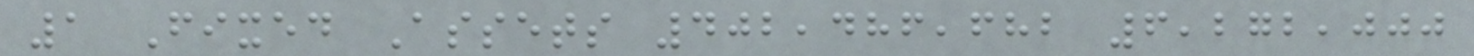1 Fixed Assets 402,486,682 6,272,000
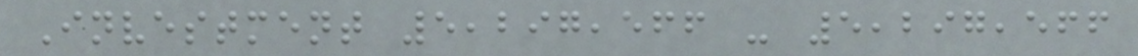Investment 5,297,566 - 5,297,566
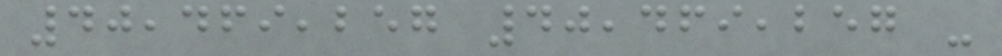40,469,257 40,469,257 -
